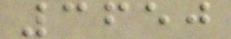3650
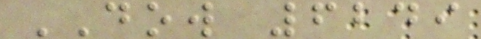DOW 6249
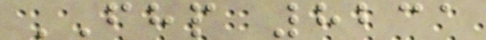FHP 8231
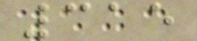315
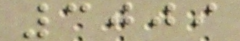3009
